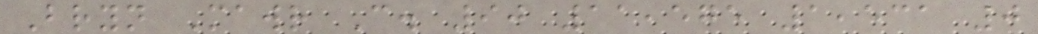Bryn Mawr C. 90 11,575 1,531 0
